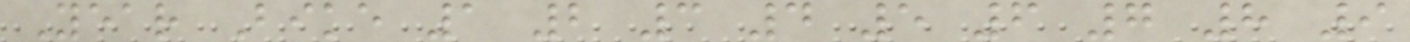Year Bike 1 2 3 4 5 6 7 8 9
